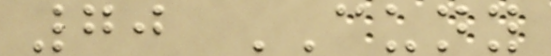70 CUNY
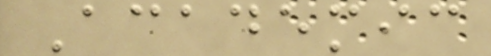Academic
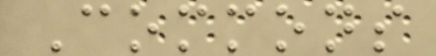Commons
